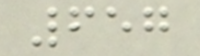657
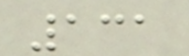131
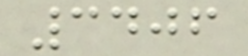3406
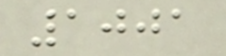1001
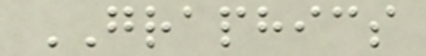GRAPHICS
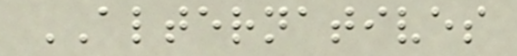ALTERNATIVES
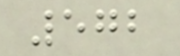572
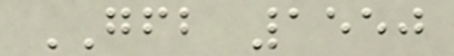GFB 1550
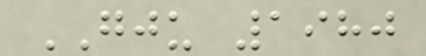GJU 1980
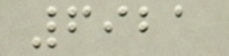6921
